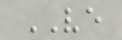VE
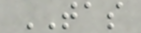TAS
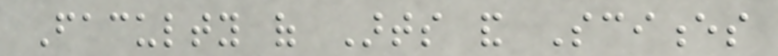Faculty of Arts and Sciences
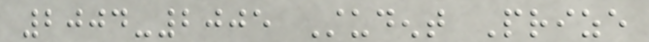2004-2005 Student Prize
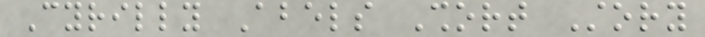Cyrilly Abels Short Story
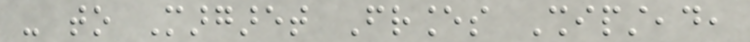- to Margaret Frances Shipstead,
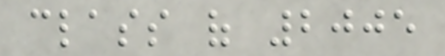class of 2005
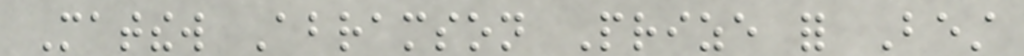Matthew Abramson Prize for Best
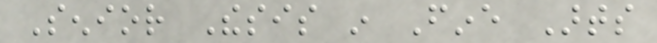Senior Thesis in Fine Arts
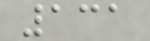131
